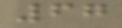67
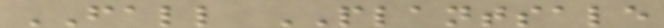FALL PLANTSALE
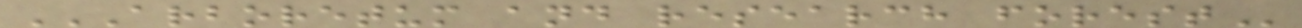ARBORETUM AND RESEARCH FOREST
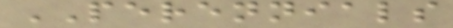PERENNIALS
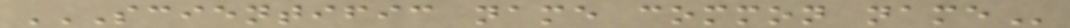SCIENTIFIC NAME COMMON NAME
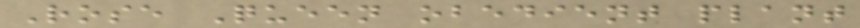Rose Queen obedient plant
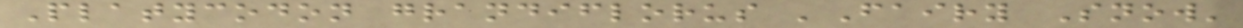Platycodon grandiflorus 'Fairy Snow'
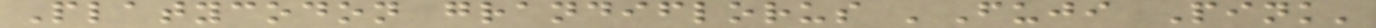Platycodon grandiflorus 'Fuji Pink'
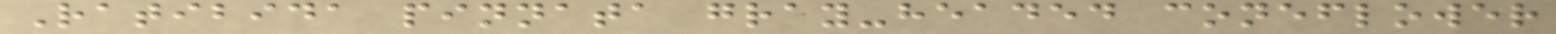Ratibida pinnata gray-headed coneflower
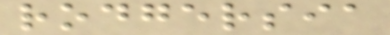rodgersia
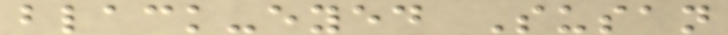black-eyed Susan
